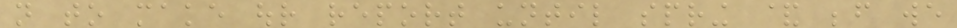not to make our report until spring & before we
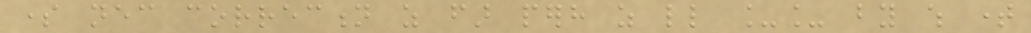some necessary correction as far perhaps as little __ by which time
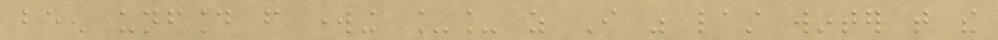been unfound from working __ as I was last winter that the
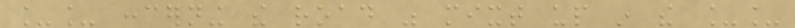__ concerning the road was mixt up in the __
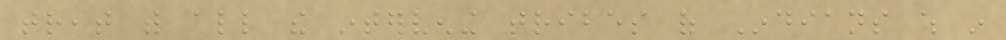treat with all the intervening tribes of Indians which in
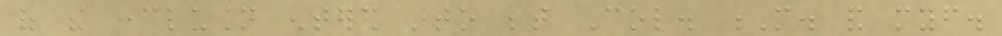of the conclusion entered into between Col. M. and myself.
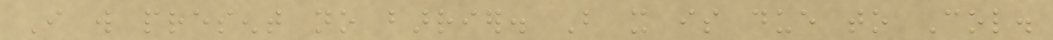I will present no barrier. But it is due to Col.
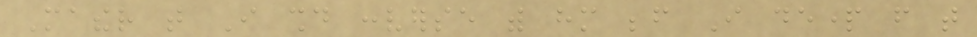Mather that I should converse with him before I depart from that
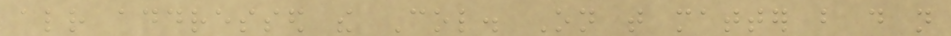already addressed the Col. On that matter but do not
